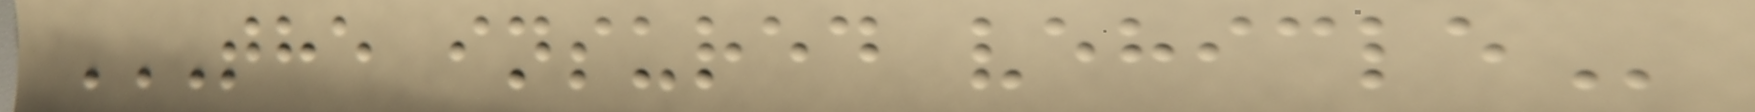THE INSURED VEHICLE
